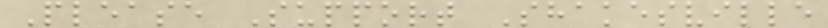Please Support Shakesville
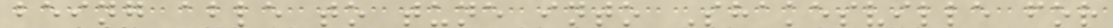being able to tune into Shakesville for
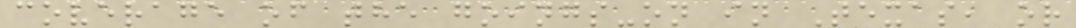coverage of the goings-on in Texas, or
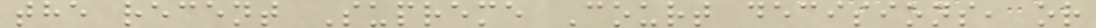the recent Supreme Court decisions, or
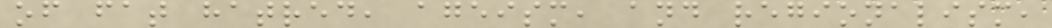of fat hatred, ageism, and regionalism,
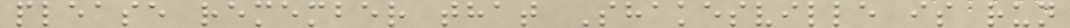please remember that Shakesville is run
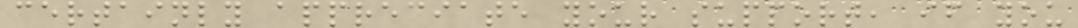certainly appreciate your support, if you
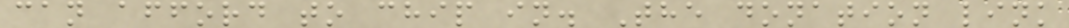can afford to chip in. The donation link
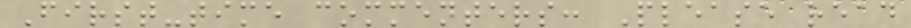First-time commenters: Please read
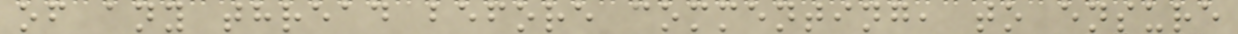of any thread before commenting, to ensure
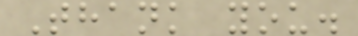Thank you.
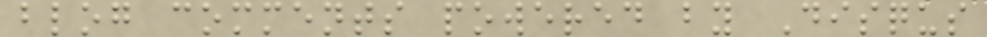blog comments powered by Disqus
